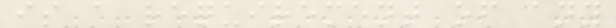is a requirement of any
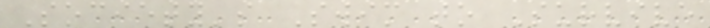Society's Swim to Survive
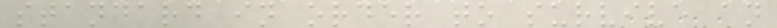standard in order to survive an
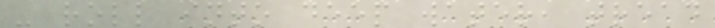- roll into deep water, tread
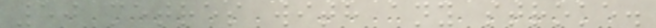50 metres with any stroke.
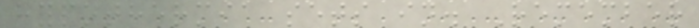hypothermia sets in. Remember
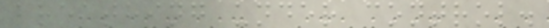breathing under control.
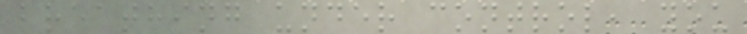breathing under control, you
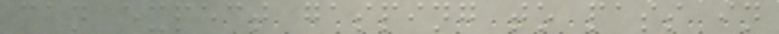can expect gasping to pass in
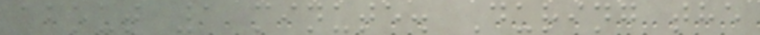about 1 minute. During the
